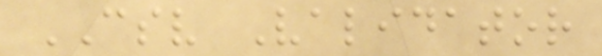CSV Validator
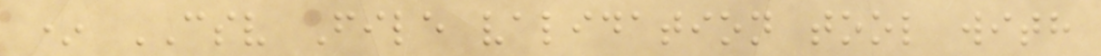* CSV File validation tool with
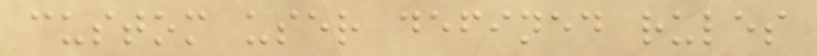custom user defined rules
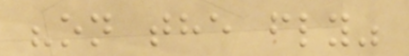"on the fly"
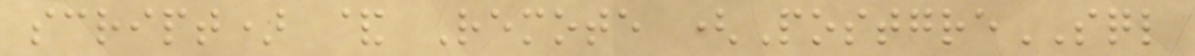script) & Remote (PostgreSQL
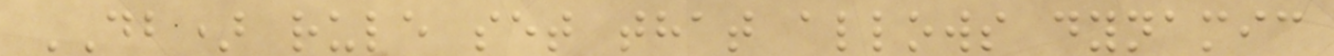DB) rule set that allows dynamic
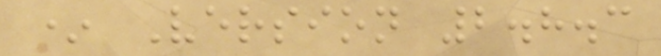* Version 2.8.3
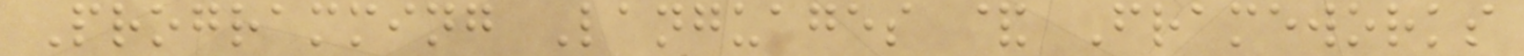Programming Languages & Frameworks
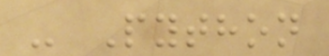- Python
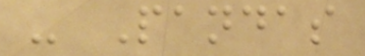- Pandas
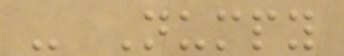- Numpy
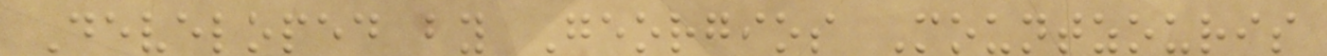Developed by Georgios Mountzouris
